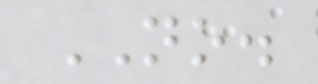NO.
